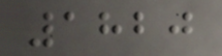1820
